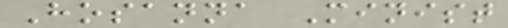Hosanna Minist
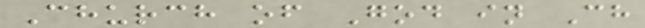Church of God in Ch
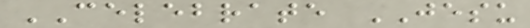CELEBRATE JESU
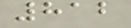812
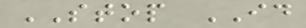STOP ID
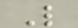L
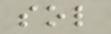sol
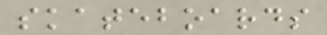skateboards
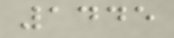1445
